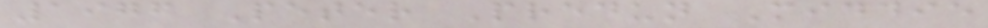1976 Peter Predun Middie
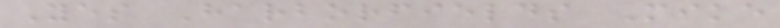Yes Harborfields Mike
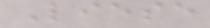Liese
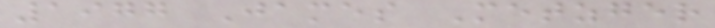1977 James Metzger
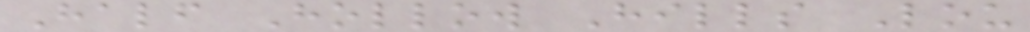Half Hollow Hills Lou
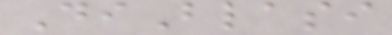DiBlasi
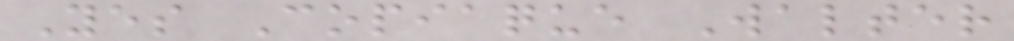Yes Copiaque Walter
